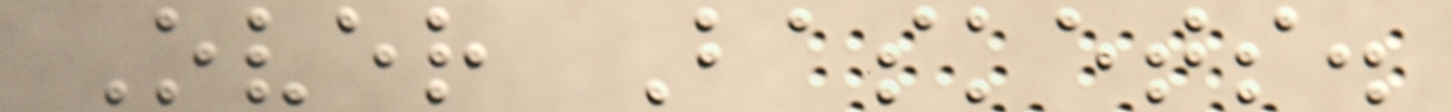Over Baskets.
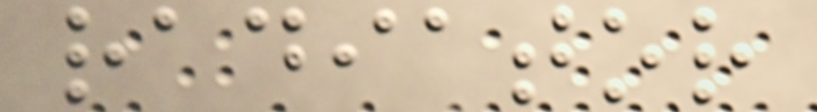radiator
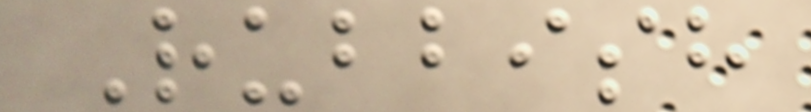Rubbish
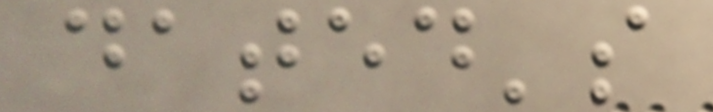dated's
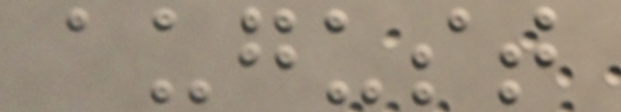august
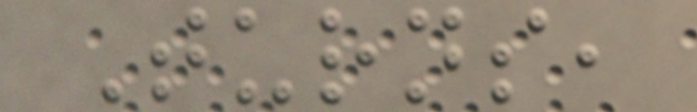Turns,
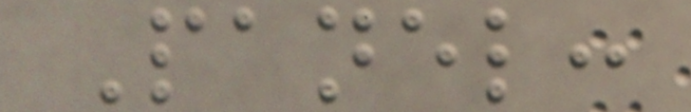Panel:
